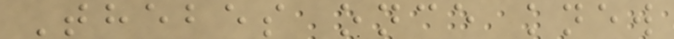Thebes once knew
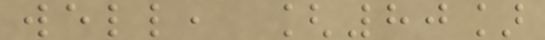well, [80]
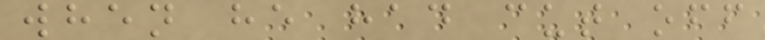when he had cut off
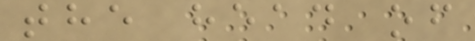the head of
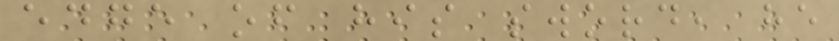edge of his sword, he
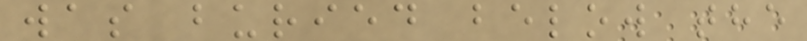was buried below the
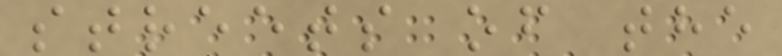streets of the
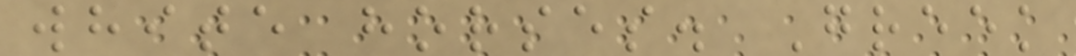white horses. Greek
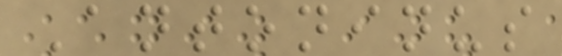Antoninus
